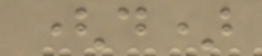(d)
